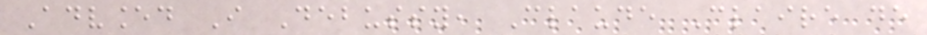Advanced I Debussy, Claude Claire de
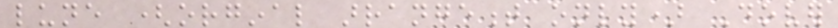lune (orginal arrangement only) Dover
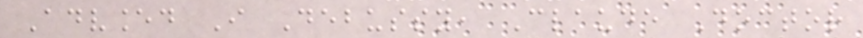Advanced I Debussy, Claude Doctor
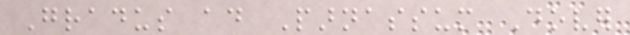Gradus ad Parnassum Dover
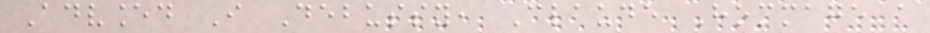Advanced I Debussy, Claude Hommage a
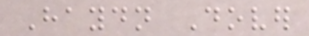Haydn Dover
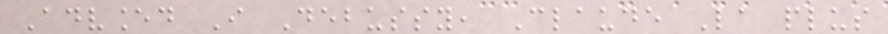Advanced I Debussy, Claude La plus
